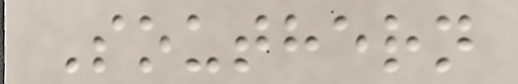Southern
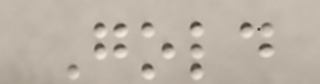Gold
